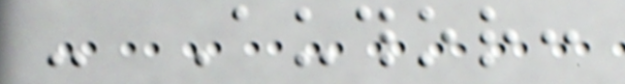- Author:
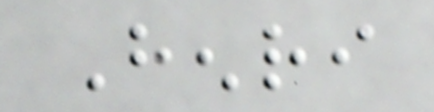Henri
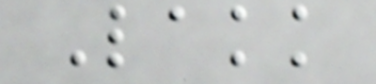Lakk
